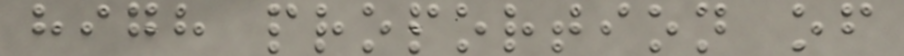high proportion of
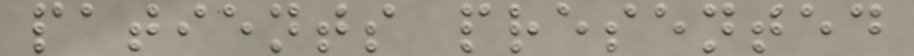patients presented
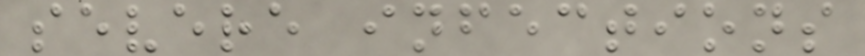severe infections
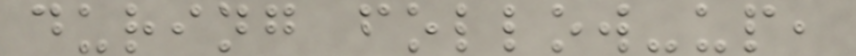during follow-up,
